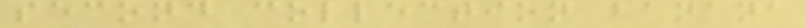second collection banana
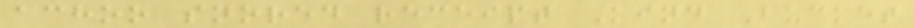achoo snored receipt Kind Bucket
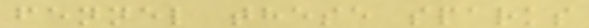fennel these sparks
